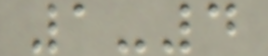1-4
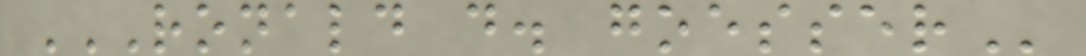RONALD D. GOESSER
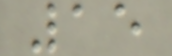15
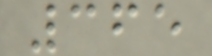365
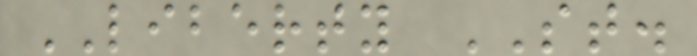LIBERTY ST.
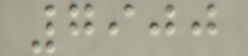7900
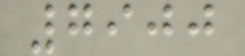7900
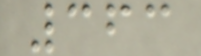363
